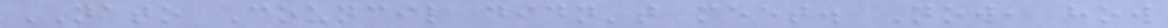NATO Council didn't meet. Now, how
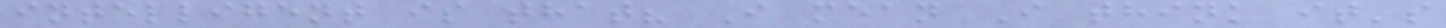intelligent is that? I mean I think it's
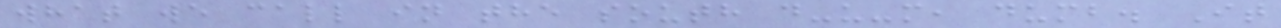what we call in the south d-u-m, dumb. It
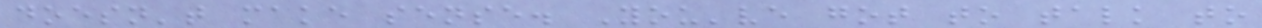doesn't make sense. You've got to talk to
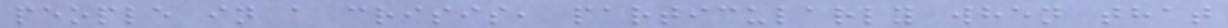people in a crisis, particularly when that
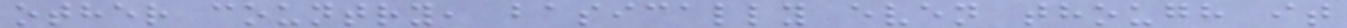other country, basically even though it
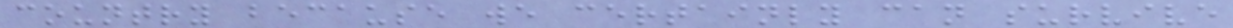country because we certainly can survive
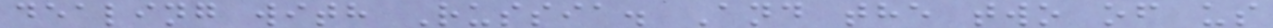dealing with Russia. And the two of us
